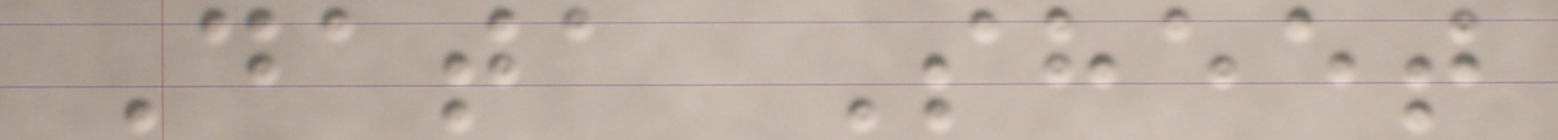Data Sheet
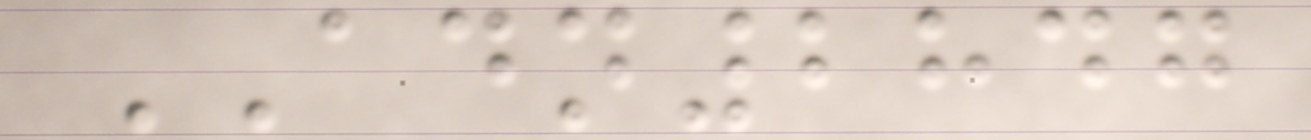ADN2847
